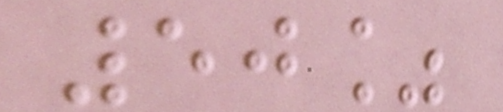50%
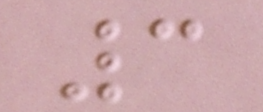3
